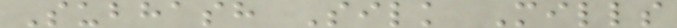Subhash Silk Mills
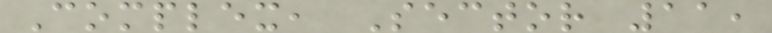Complex, Sector 11,
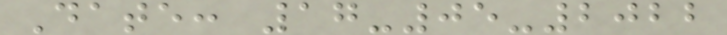Date: 17-05-2022
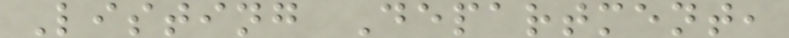Listing Department,
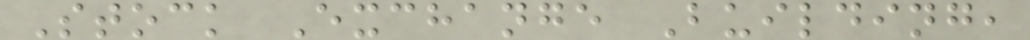Stock Exchange Building,
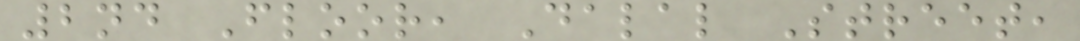2nd Floor, Dalal Street,
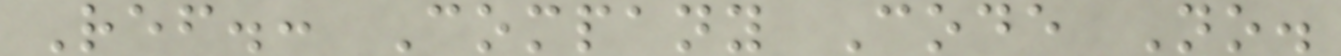Ref.: Company Code No.
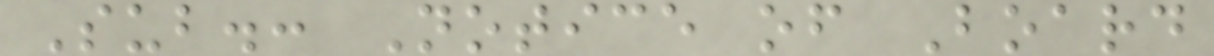Sub.: Notice of Board
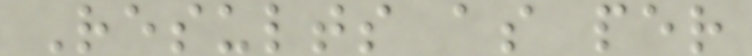Results as per
